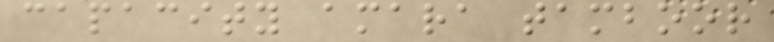capacity amara tamboor
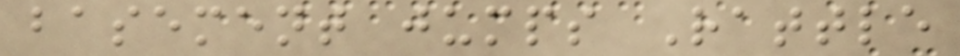basement jumps Rattle
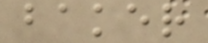baker
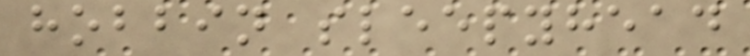hobbin sleepyhead
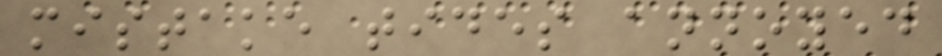mistake tides annoyed
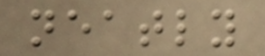neatly
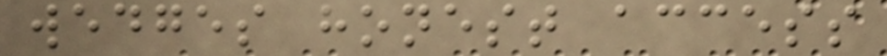wedges honest access
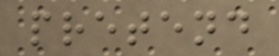pretend
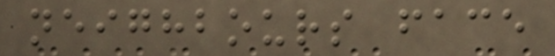neighbours face
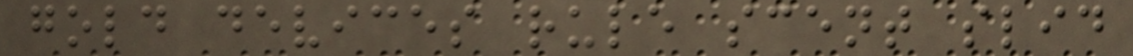gold devices rule scent slid
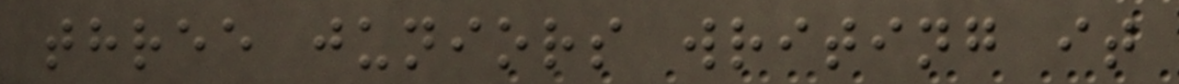three juniors writing it
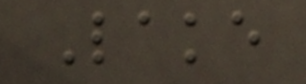Lake
